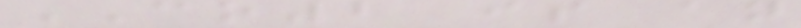CO2 is an
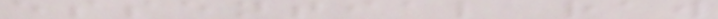essential raw
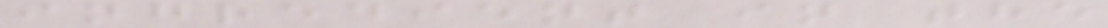ingredient in the
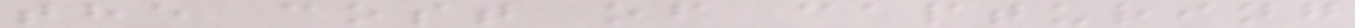the cost of capturing
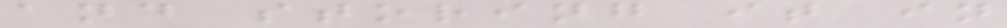and storing it in
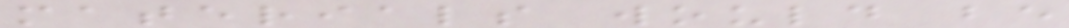materials would be
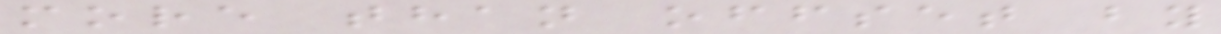more than offset by
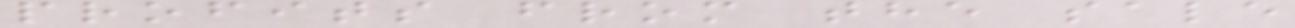profits from the sale
